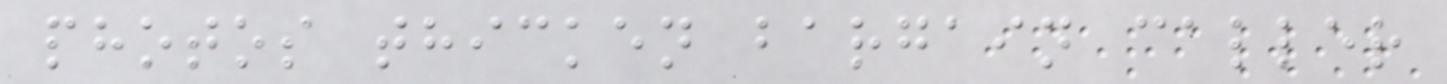photos thicken bargain caller
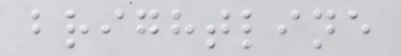brightline
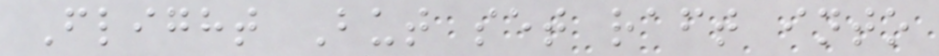Flight But set raft into
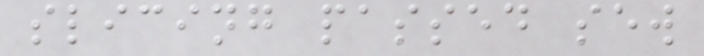slicing passed sew
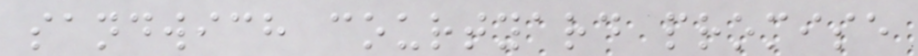sandwich courtyard promise
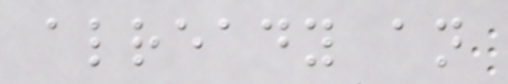already an
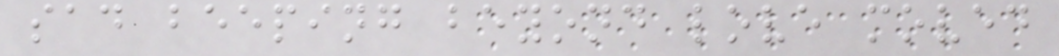sad beeping beyond love moved
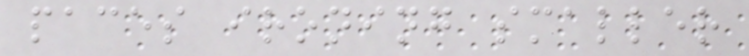paces ironing smaller
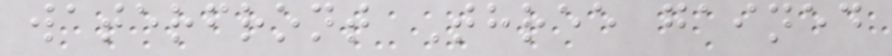waterfront Three gained
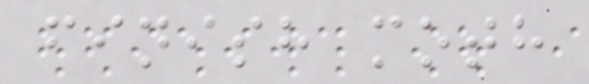finish moth
